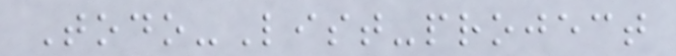Todo-List-project
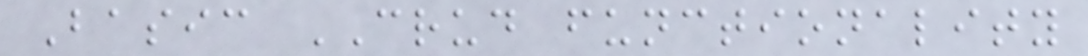Basic CRUD functionality
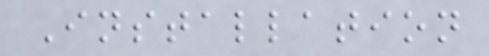Installation
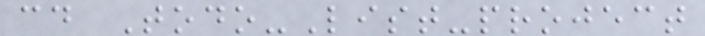cd Todo-List-project
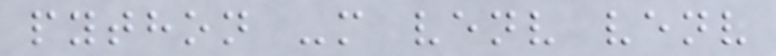python -m venv venv
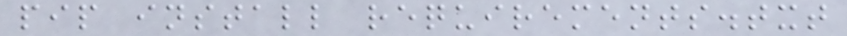pip install requirements.txt
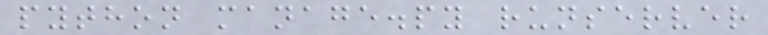python manage.py runserver
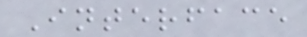Interface
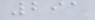291
